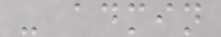- admin
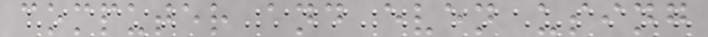computer and even using
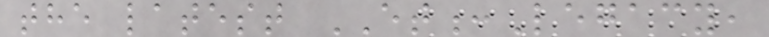the latest ET:Legacy,
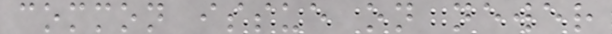common issue on newer
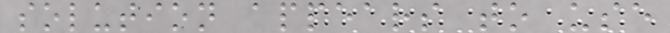solution appears to use
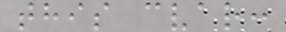this cvar:
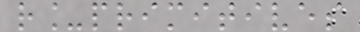r_primitives
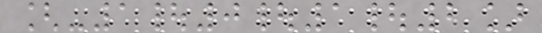[-1|0|1|2]
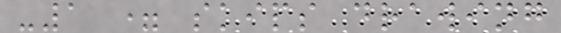-1 = skips drawing
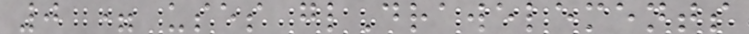0 = uses glDrawelements
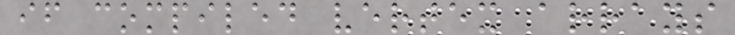if compiled vertex arrays
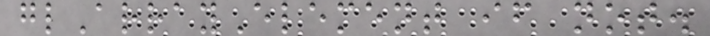glArrayElement if not.
